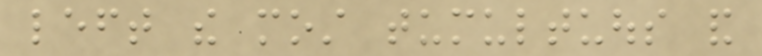left the most tumultuous and
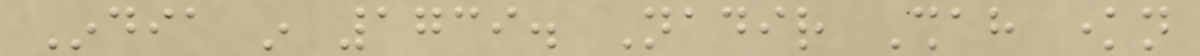India in 1739. Nadir Shah known
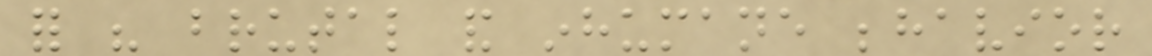for his brutal and inhumane behavior
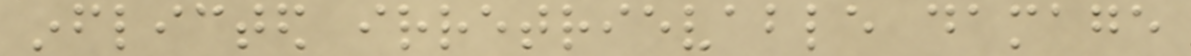inflicted irretrievable damage
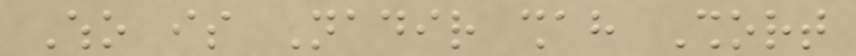Who is Nadir shah Short
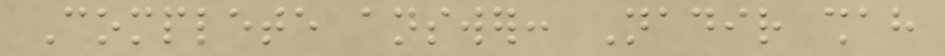Complete answer: Nadir shah
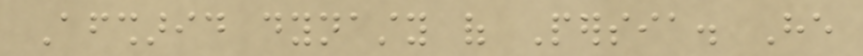Afsharid dynasty of Persia. He
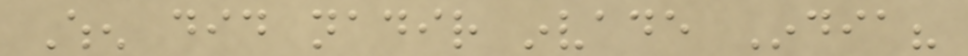When did nadir invade India?
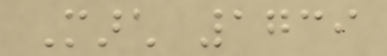March 1739
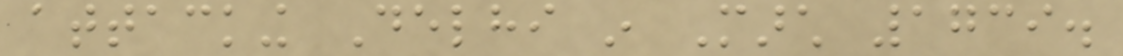attacking Delhi in March 1739.
